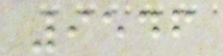9546
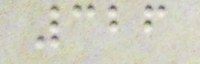326
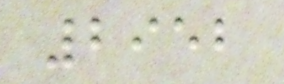2952
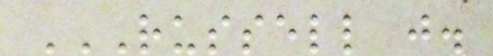RUSSELL J.
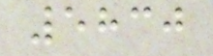5830
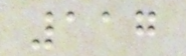117
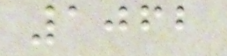1062
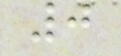0
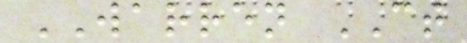WARREN CT
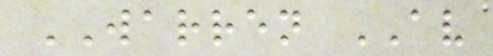WARREN AV
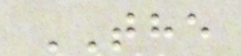THE
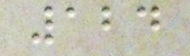124
